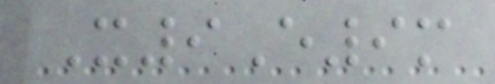X9E9m
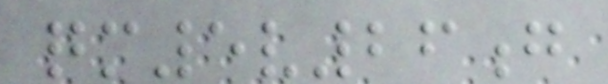qm5v26g
